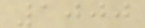1000
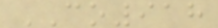CO918
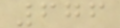676
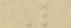L
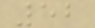52
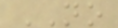NO
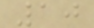10
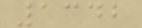1342
